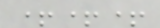+++
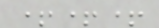+++
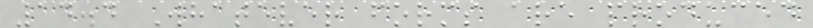14.4 Whatever forms are produced
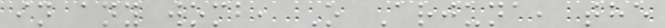in any womb, O Arjuna, the
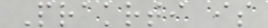Prakrti is
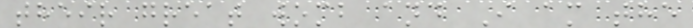their great womb and I am the
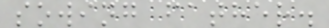sowing father.
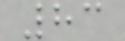83
